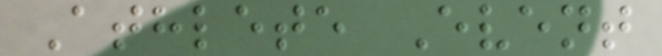Athlete Event
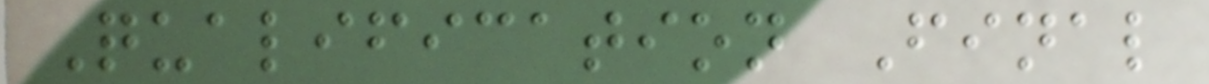Qualification Final
